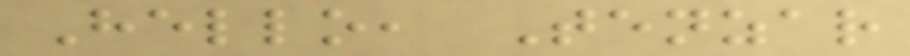Hello, Tenzar
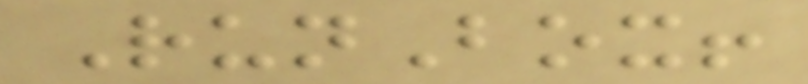RunBox!
